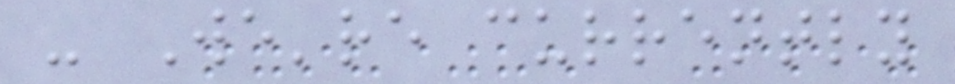- We're currently
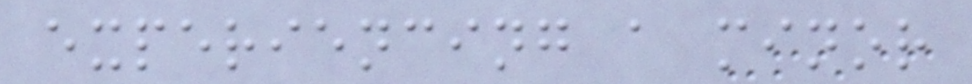experiencing a minor
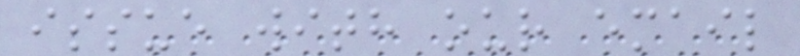issue with our email
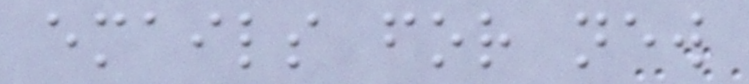emails for new
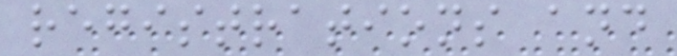registrations and
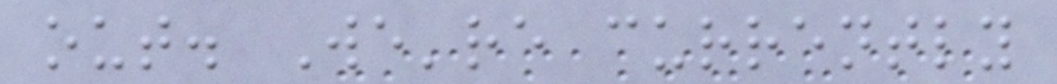out. We're currently
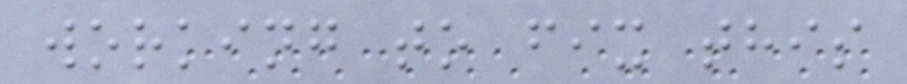working to fix this
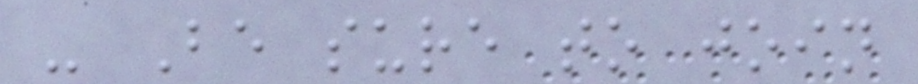- Be sure to join
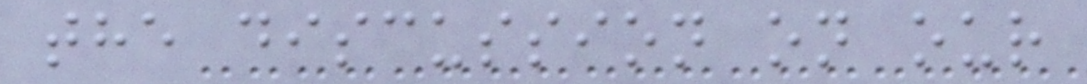the discussion on our
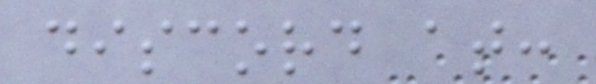discord at:
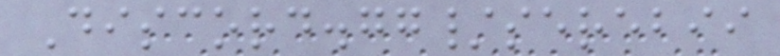Discord.gg/serebii
